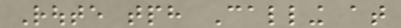Route tph Calling at
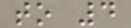to 4
